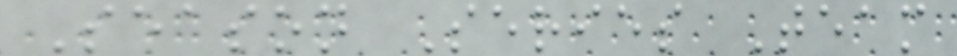Season Series Team
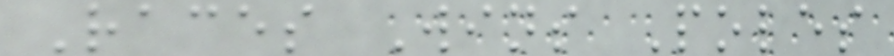Races Wins Poles
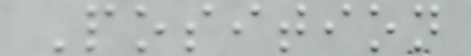Position
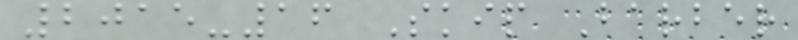2015-16 Skip Barber
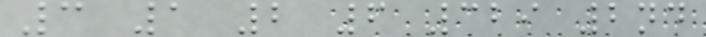3 1 2 6 329 2nd
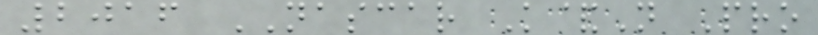2016 NASCAR K&N Pro
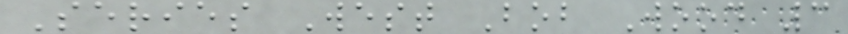Series West Bob Wood 3
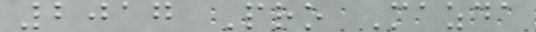2017 Pro Mazda
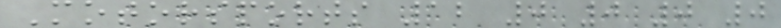Motorsports 12 0 0 0 0
